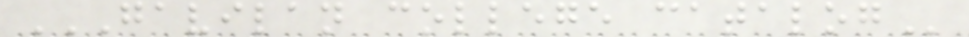GAVILAN COLLEGE CATALOG
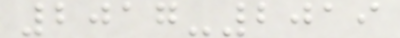2017-2019
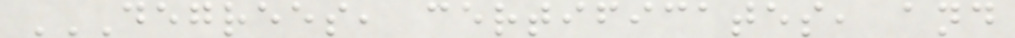DEGREES, CERTIFICATES, AND
